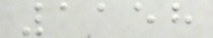1158
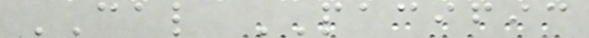CAL PACIFIC
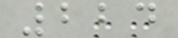224
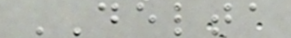DELTA
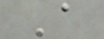A
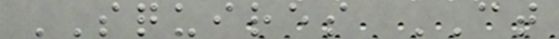SQUIRES CT
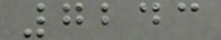7243
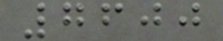7600
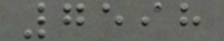7598
